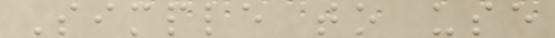Simple to use
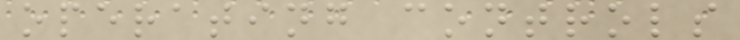operating controls
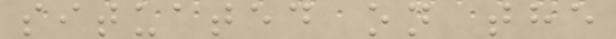situated on the
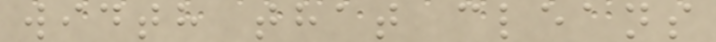width that cleans
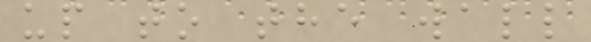up to the wall
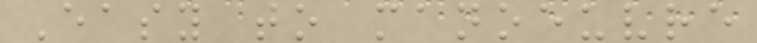Easy to manoeuvre
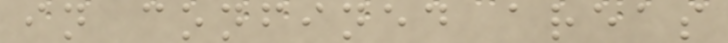in confined areas
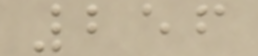256
